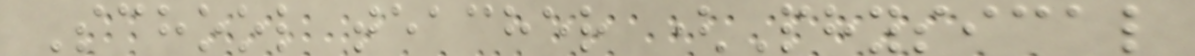School teacher (Physical
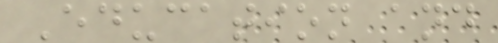Education and
